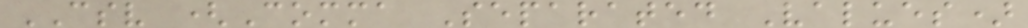CSV (Comma Separated Values)
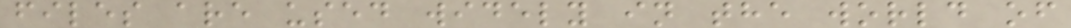files are used widely in the world of
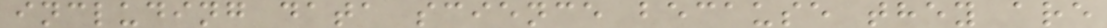including data science because they are
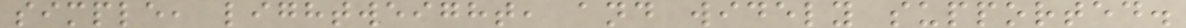simple, lightweight, and widely supported.
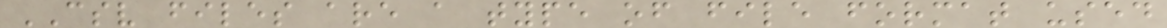CSV files are a type of file format used
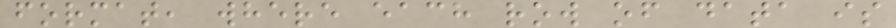format, where each row of data is
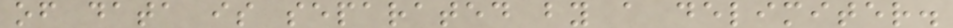of data is separated by a delimiter.
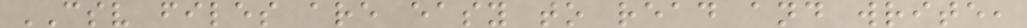CSV files are easy to read and write,
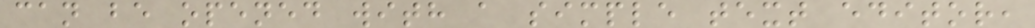can be opened with a simple text editor,
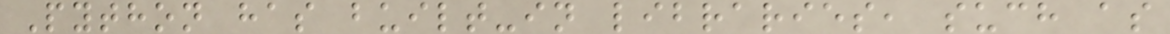Python has built-in libraries, such as
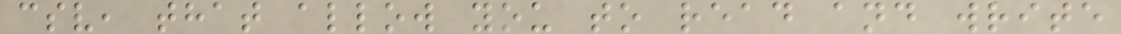csv, that allow you to read and write
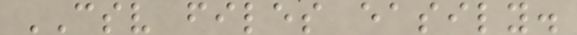CSV files easily.
